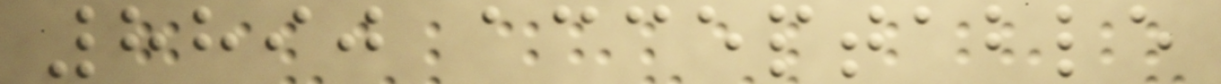8890 acceptable
